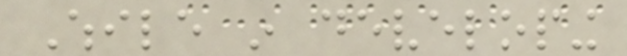While in developing
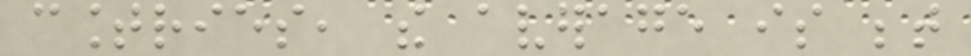countries, the average is between
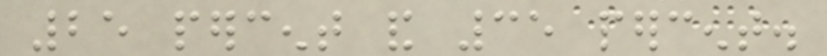25 percent and 35 percent.
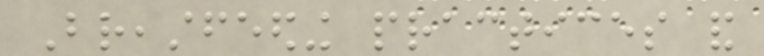Breastfeeding practices and
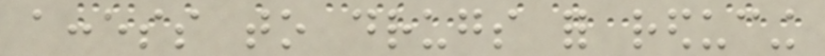access to drugs for reducing
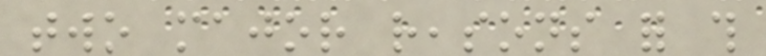two major reasons for this
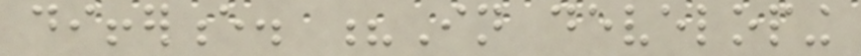difference. ?In developing
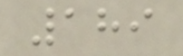189
